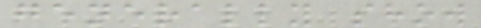generally show
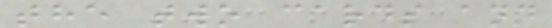the two cards and
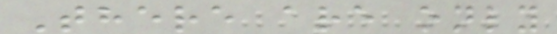There are only
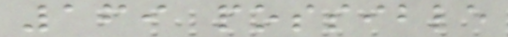169 possible
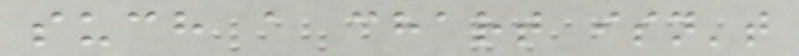such a chart isn't
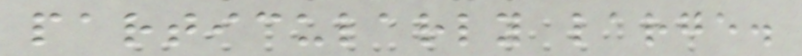particularly large.
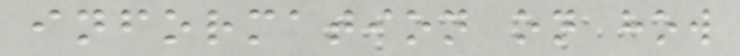information on how
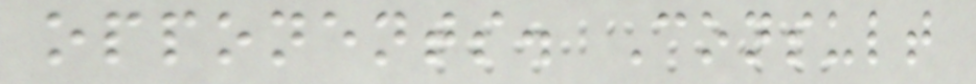opponents. Consult
